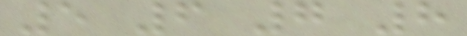5 6 7 8
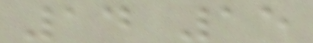14 15
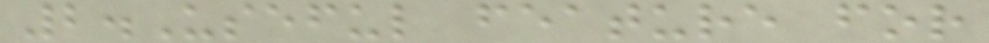2.Useful feature for
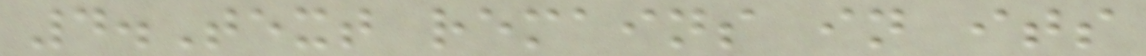4.Text remains in its
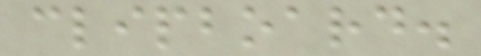clipboard.
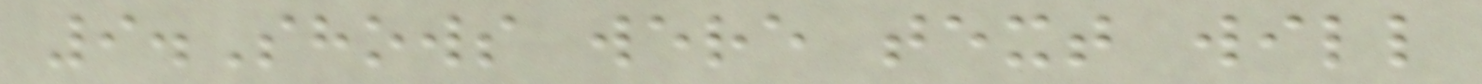9.Shows were text will
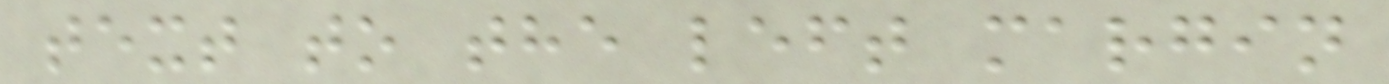text to the left margin
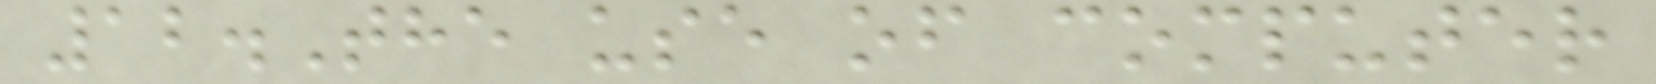12.The use of computer
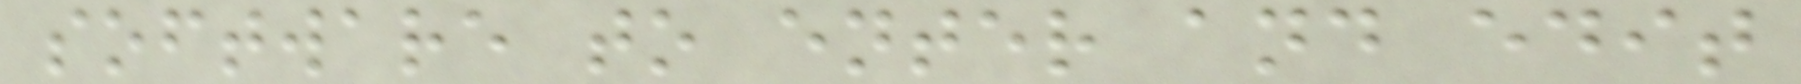software to enter and edit
